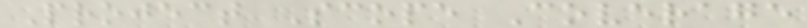Project Scope Coverage
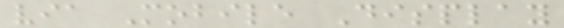via Mobile Display
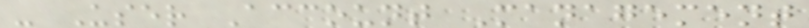- User Account Management
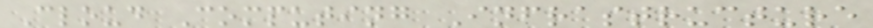Cloud Computing Infrastructure
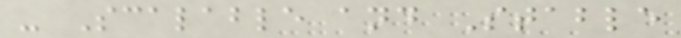- Scalable and Stable
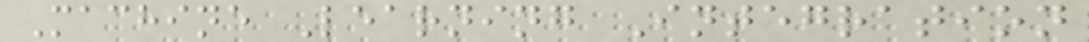Machine Learning Integration
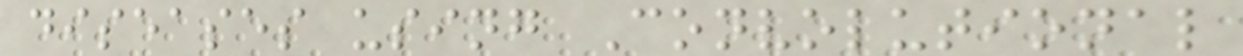diseases using Convolutional
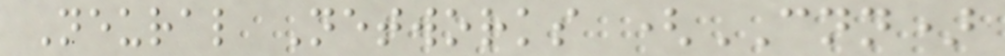Neural Networks (CNN)
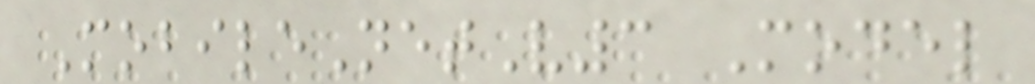MobileNetV3 Model
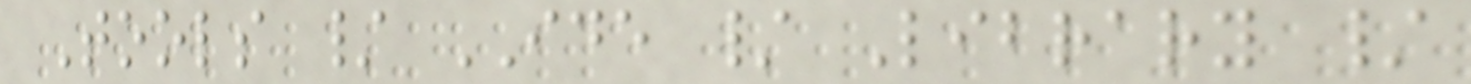Tools / IDE / Library /
